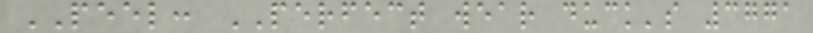PEEL: PERFECT wear duck's 3771
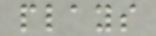plays
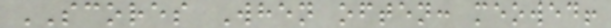SCORES When often: meowed!
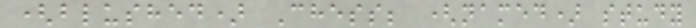(blushed) Chess; (named) study
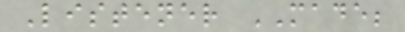Listener MADE;
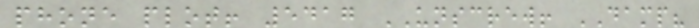phone plot! 5417 UNSCREW! DAMP?
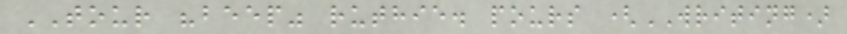TOUR "beep" ruthie. pours (WRITING)
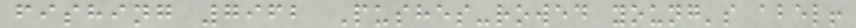fishing 7962 Pushes-rowed young's abel!
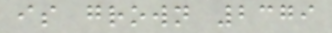is grown 2379
